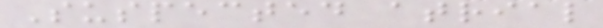Suspected atrial
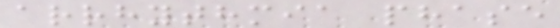arrhythmia phase
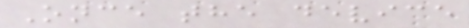Once the device
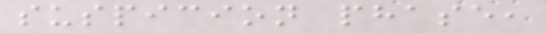suspicion phase,
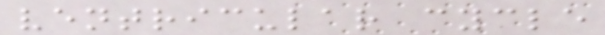ventricular cycle
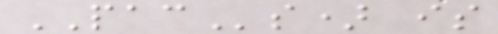PACs) is
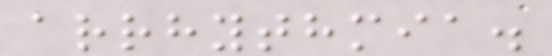arrhythmia.
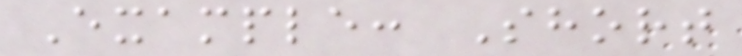Example: Short
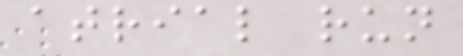atrial run
